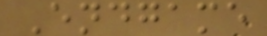Endgame
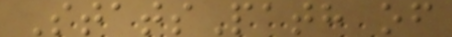StatsPath of
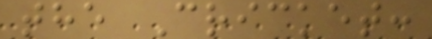the Cricket:
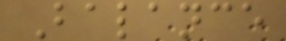Balance
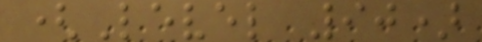(Level 90)
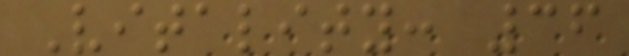Vitality: 36
